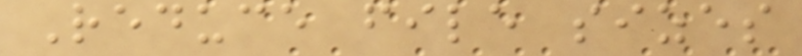Reduce file sizes
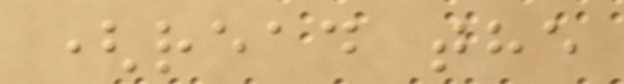(read the
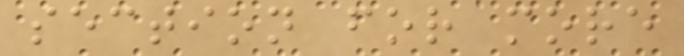section for more
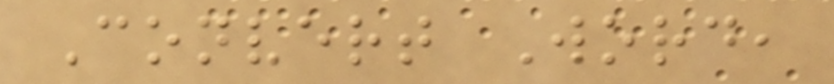Convert Word,
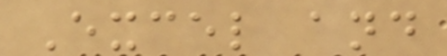Excel and
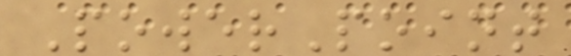PowerPoint
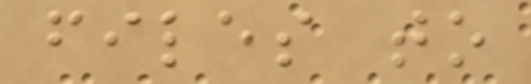files to
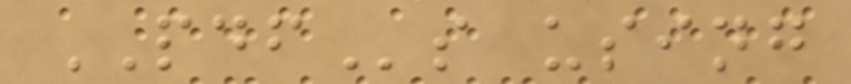PDFs using
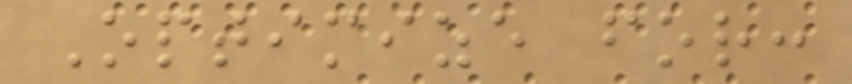Optimize for:
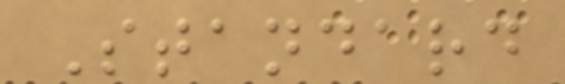Standard
